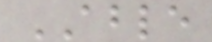ABLE
